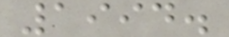1994.
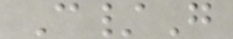C/G
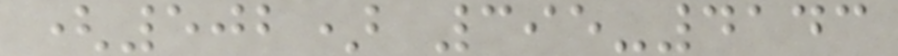(502) 395-4143
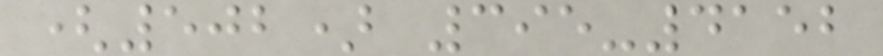(502) 395-4152
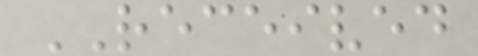RECEIVED
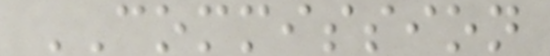COMMISSION
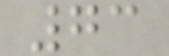73
